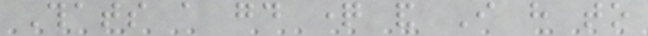Thats a good question and I have to
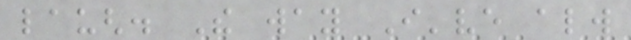laugh. The way I've always
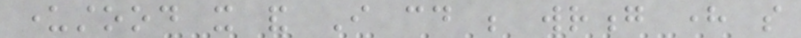understood it and I could be wrong here so
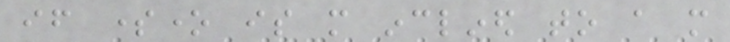if someone is more inclined to a more
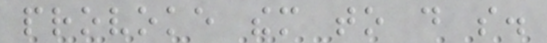provoke them to do so.
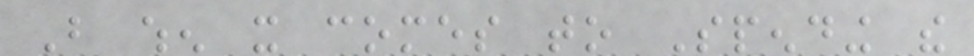But when it comes to Spending the
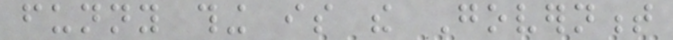funny thing is the Government
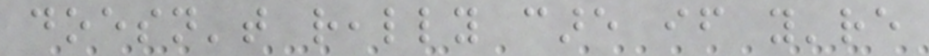doesn't really care if you're
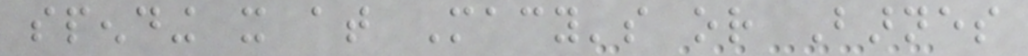spending it at Macy's or Barnes
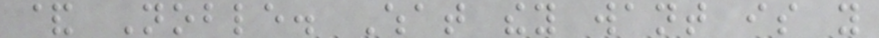& Noble. What they want is you
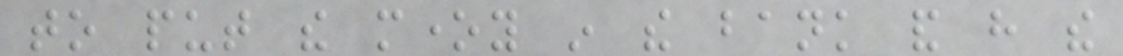to put the money in the bank and have the
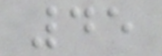45
